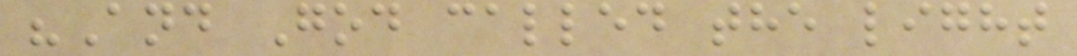"And God called the light
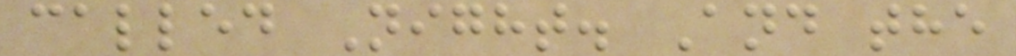called Night. And the
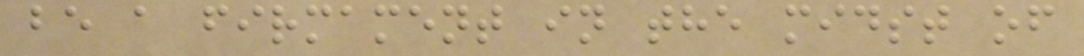be a firmament in the midst of
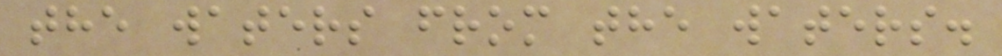the waters from the waters.
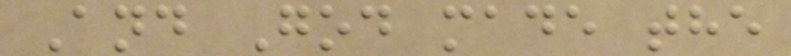And God made the
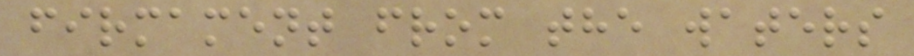firmament from the waters
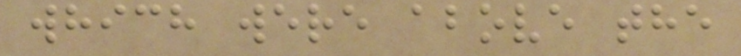which were above the
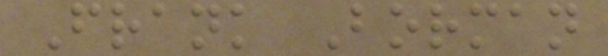Frank Borman
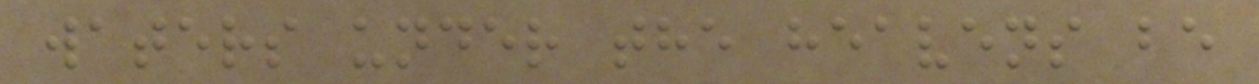waters under the heavens be
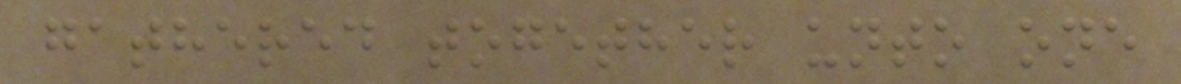gathered together unto one
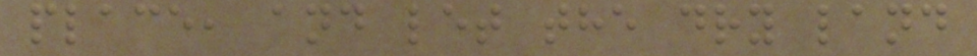place, and let the dry land
